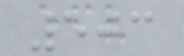503
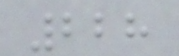228
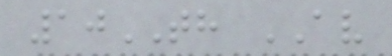10TH AV
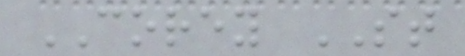COREY ST
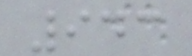943
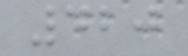420
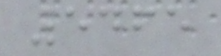5465
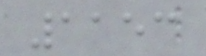1153
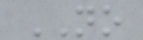NO
